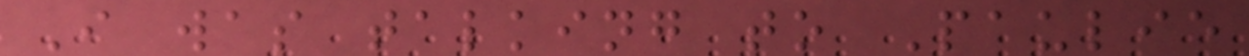I was talking to Paulie
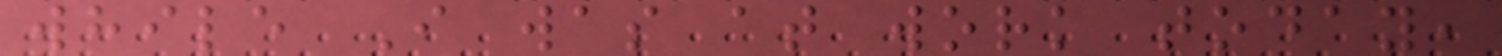while I was at work today,
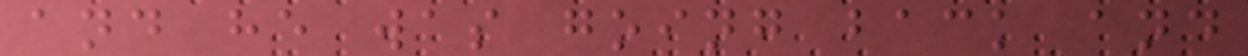and he was going back and
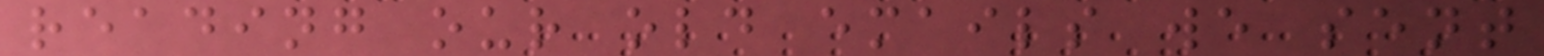reading our old emails we sent
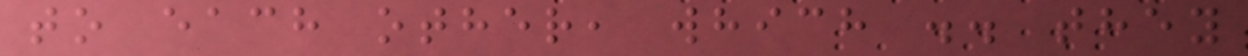to each other, which .. they
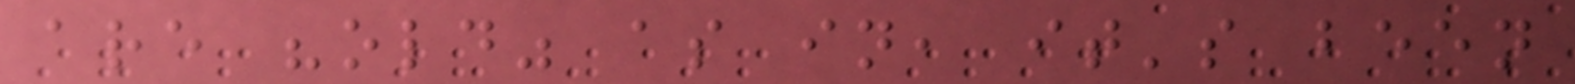are "old" as in, it's been
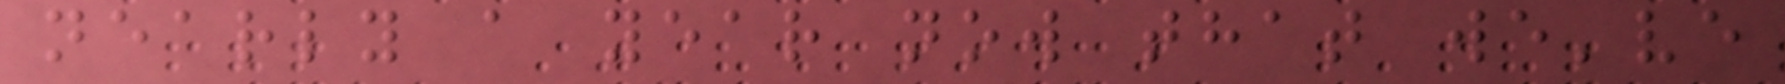nearly a year now that we've
